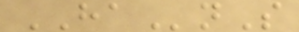HAnS
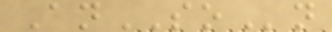AnSOn
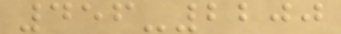456-2200
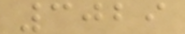3029
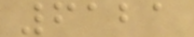6121
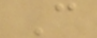C
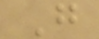G
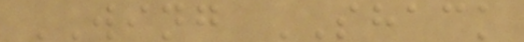WING SHACK
